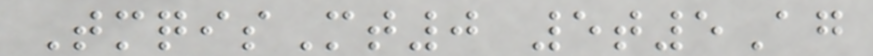TmqisMt0 5t5Ag
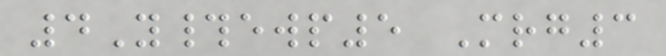4Y#ewp5 Mrg3
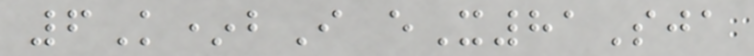6K*bI eX81Sja
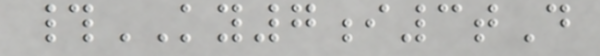#KY7i3tD
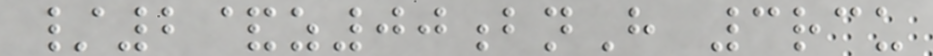/2&z00bnH 3rcu
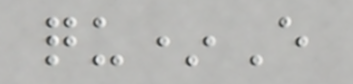qu*E
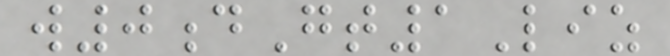w0dGt1Liz
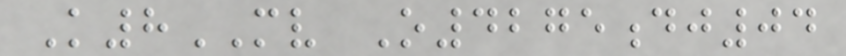K8MV O4275dj04
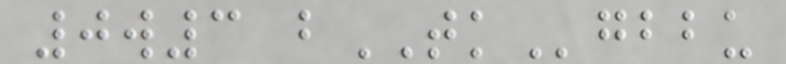0w3 bTKgbbu
